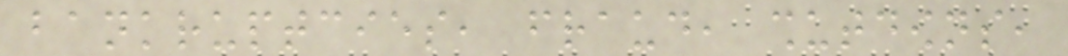bankruptcies, fraud, shutdowns,
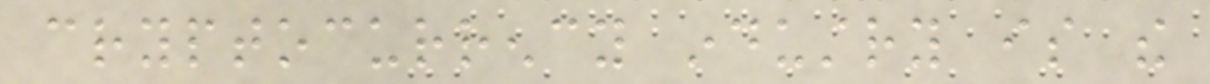cryptocurrency industry is the
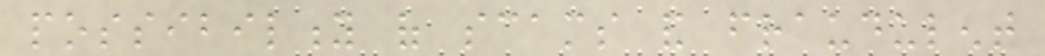possibility of scams and fraudulent
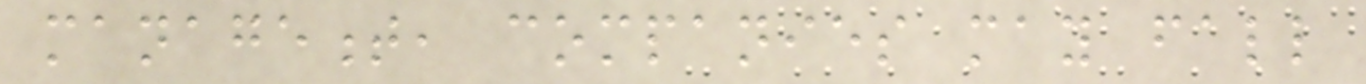management, companies may fall
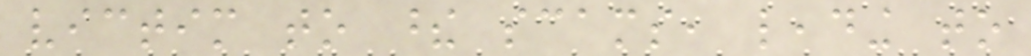victim to these scams, leading to
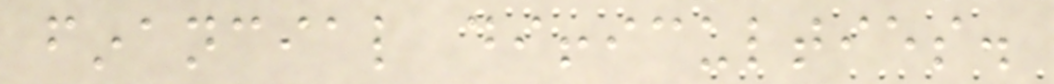financial difficulties.
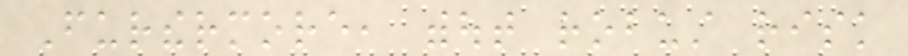Furthermore, without robust risk
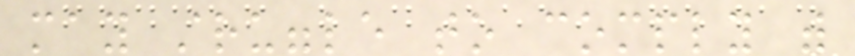may struggle to comply with
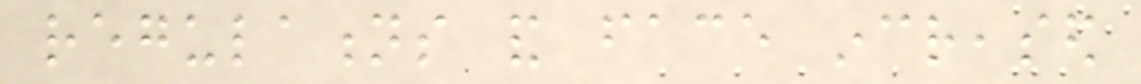regulations and face increased
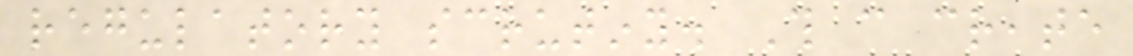regulatory scrutiny. This can create
